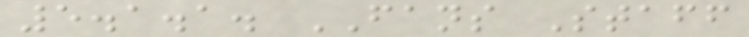5.1.1. FANS Staff
